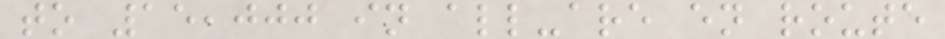to 15,000 in all-are en route
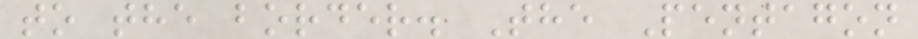to the border. The Pentagon
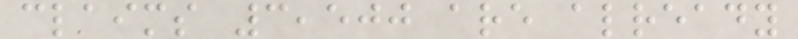claims 3,500 are already
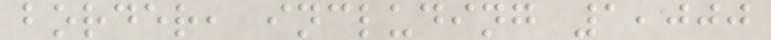border, including 1,000
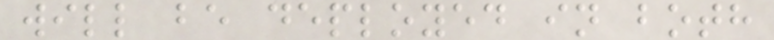will be deployed in both
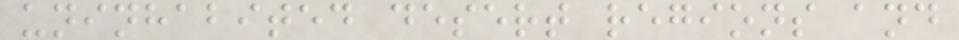uninhabited desert regions and
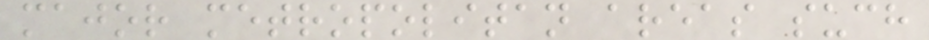major metropolitan areas such
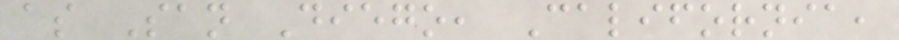as San Diego, California,
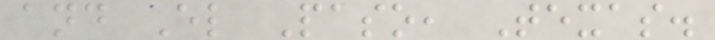and El Paso, Texas.
